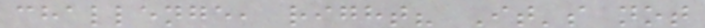challenge, right? It's not
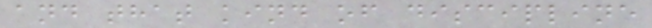and that kind of discipline
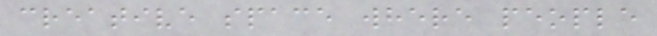creative space where people
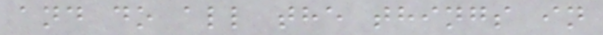and do all the things in
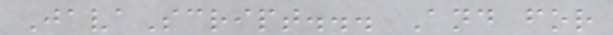JavaScript... And for
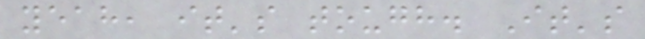yeah, it's tough. It's
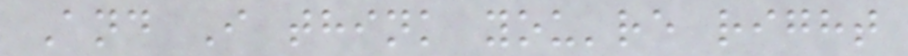And I think you're right
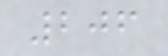206
